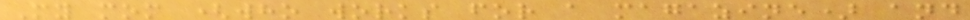My mom (who works for a magazine) and
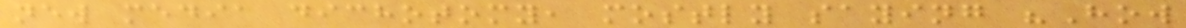new media dichotomy, mostly saying "How
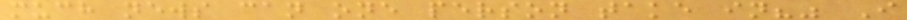much news can one person take in?" I
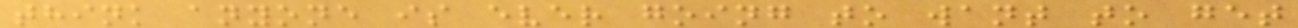think anyone is ever going to want to get
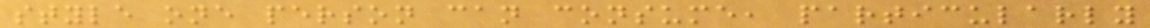style one person can consume, particularly
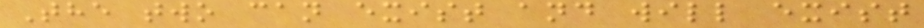The two can exist and will exist
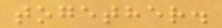together.
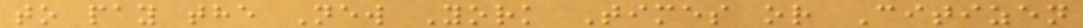to pay the New York Times or Citizen
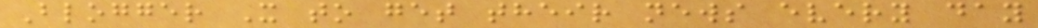Blogger X to get their news every day
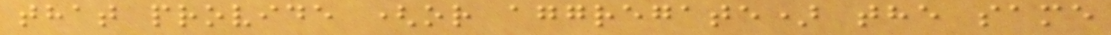that provide (or aggregate) the same
